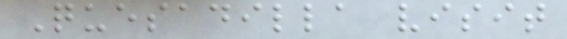Quesadilla visit
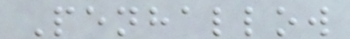Penhallow
